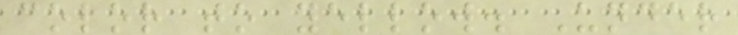color to yellow. Under
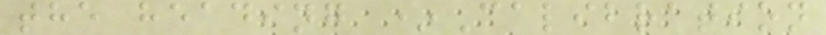the heading *Calibration
